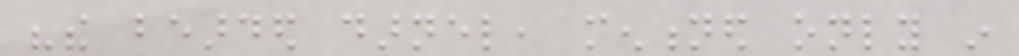"the bearded darnel, mentioned only in
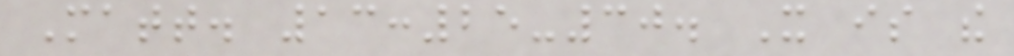Matt. 13:25-30. It is the
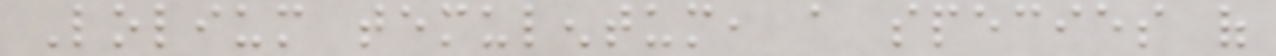Lolium temulentum, a species of
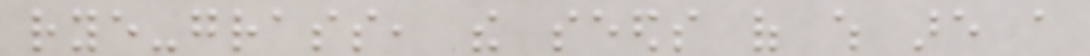rye-grass, the seeds of which are a
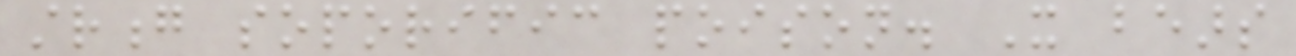strong soporific poison. It bears
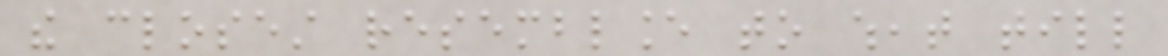the closest resemblance to wheat till
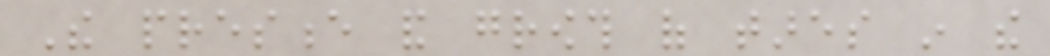The presence and growth of tares in the
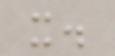it.
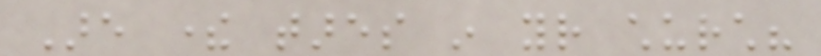Are there tares in your church?
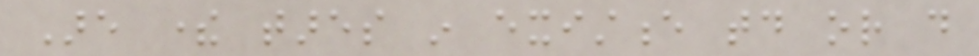Are there tares in existence today or do
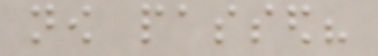now passed?
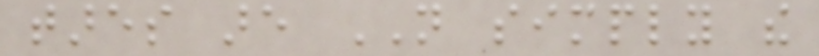tares are NOT simply the
